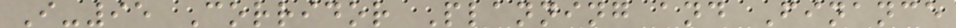I-95 Corridor Planning and Finance
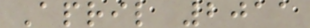April 2011
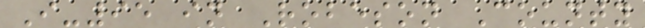I-95 in Robeson County
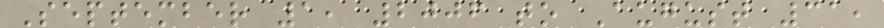September 1, 2006 to August 31,
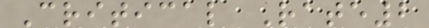Critical Rate2
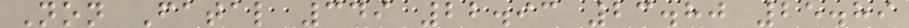Non Fatal 349 22.93 23.80 25.89
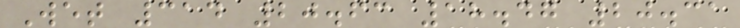Wet 314 20.63 18.47 20.31
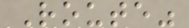Route"
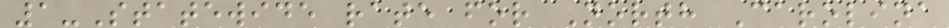1-Statewide rate for North Carolina
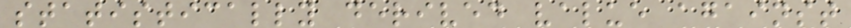statistically derived value against
